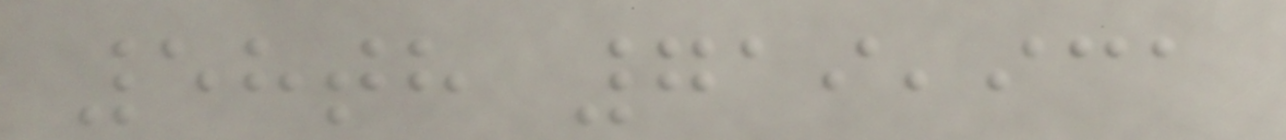58th 719,931
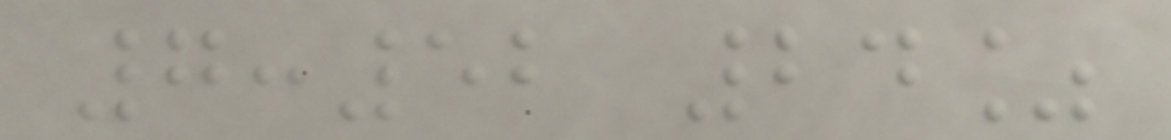7:52 24%
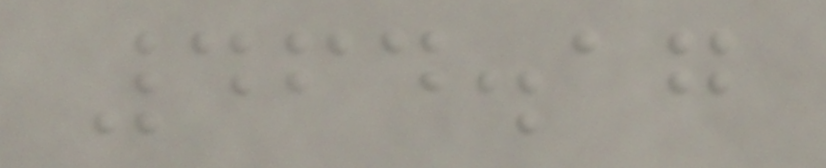464.17
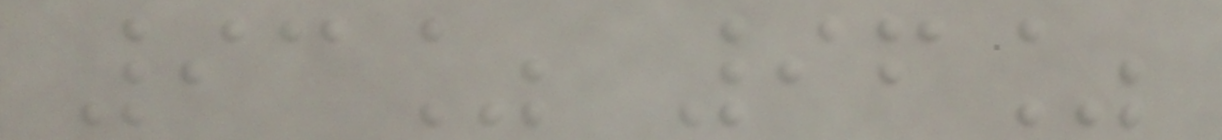93% 96%
